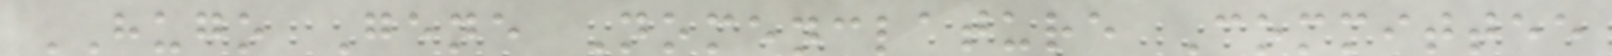HUGO Gene Nomenclature Committee
